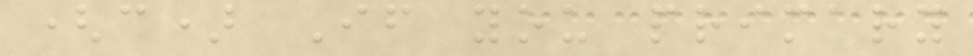(c) If you primary
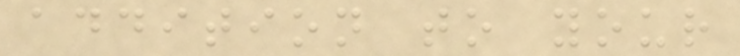addition to your
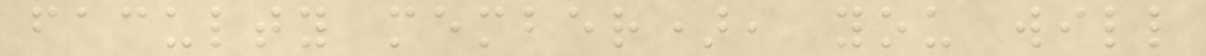faculty member), you will
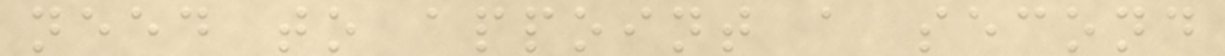need to appoint a second
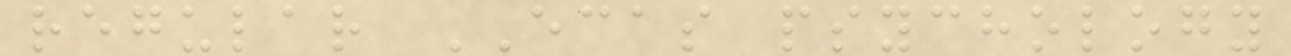regular ECAS psychology
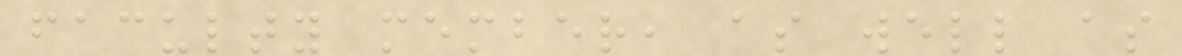faculty member, as well as
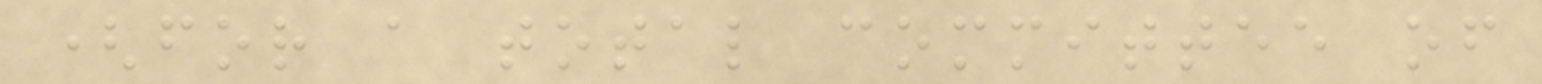(for a total committee of
